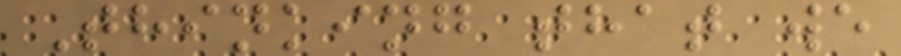Thinking that we
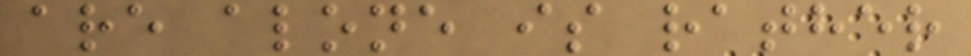are alone is rather
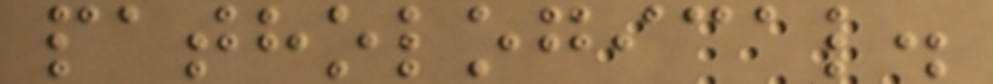pathological.
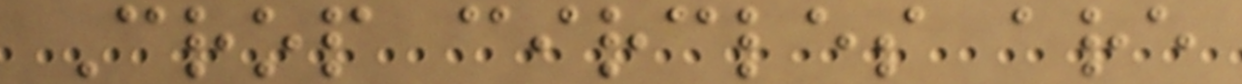Crop circles are
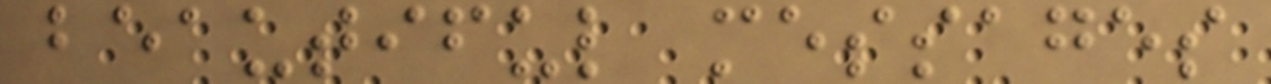beautiful messages
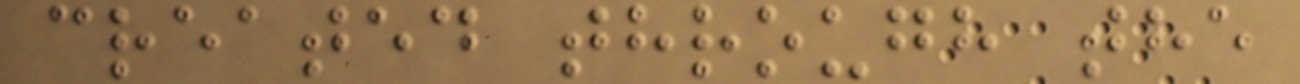created through the
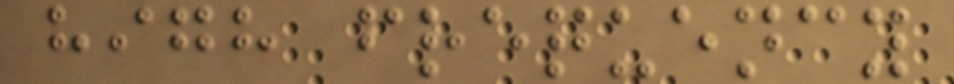high frequency
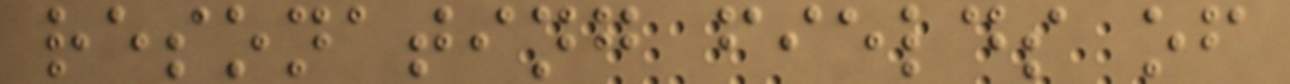resonating fields of
